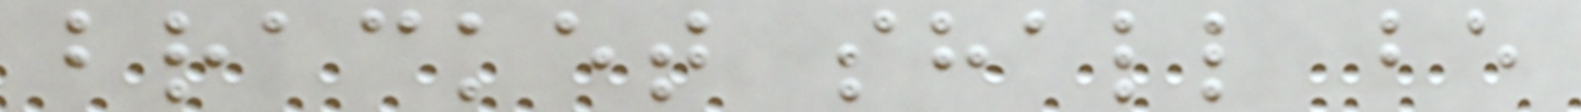bracket shall be
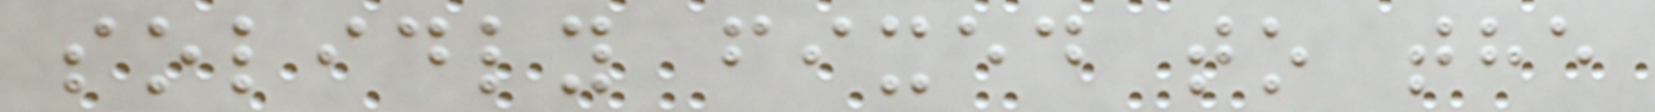solidly fixed to the
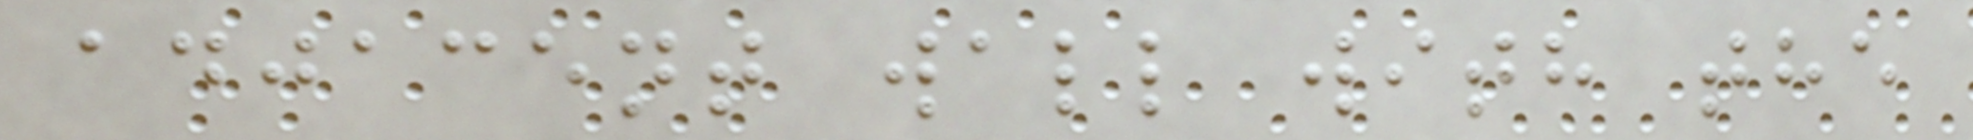adjacent wall with the
